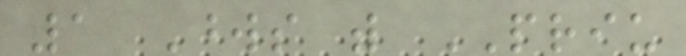1 Words with PRIU
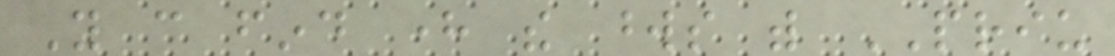You can find here the words with PRIU
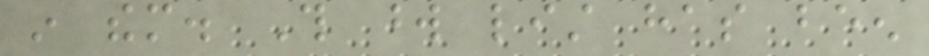in them. This word list has been
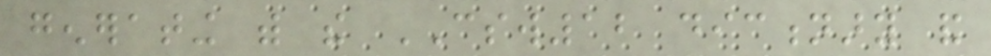generating with the CSW12 dictionary and
